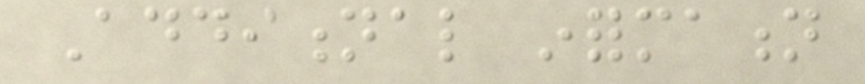Additional information
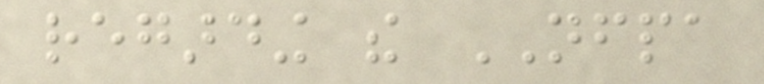regarding the NFPA
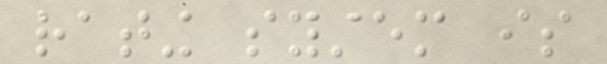rating system is
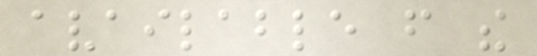available from the
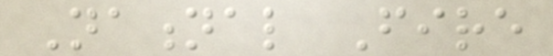National Fire
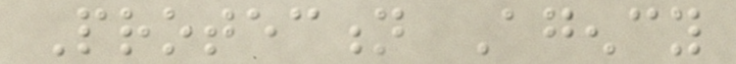Protection Agency
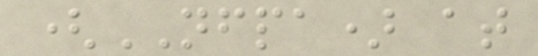(NFPA) at
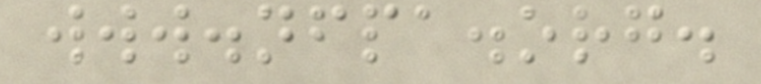www.nfpa.org.
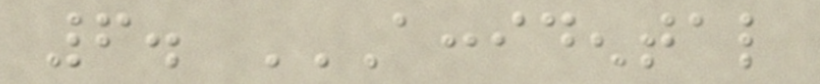6. ACCIDENTAL
